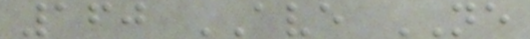160 AVE NE
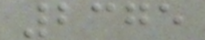2375
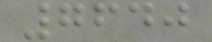7640
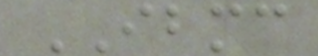IBMC
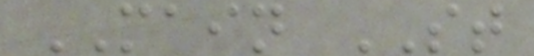MAIN ST
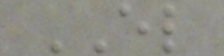EL
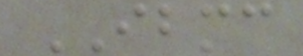IBMC
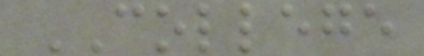COLLEGE
